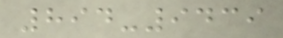894-9439
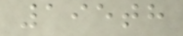195th
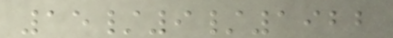15/9/1922
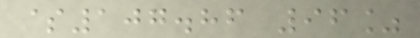$107.86 96%
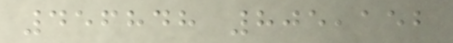456848 805,152
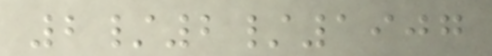2/2/1907
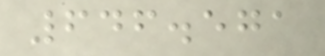646.571
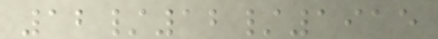12/12/1915
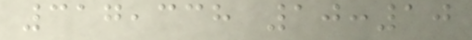317,338 10:10
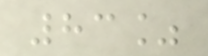83%
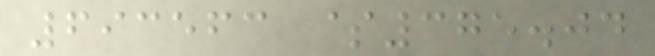693563 $375.04
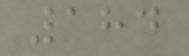184
